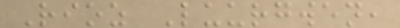Rioz Luurgwen,
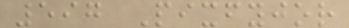597 Pixfyjor
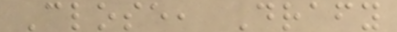Close, Drafy
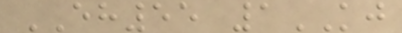EH55 1KJ
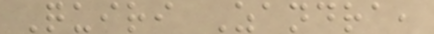Quiri Zandra,
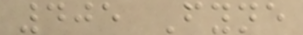405 Fyne
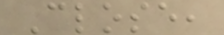Close,
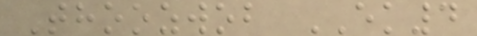Thoozwob EK4
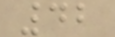42
